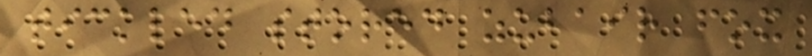tickled stored zubair fox
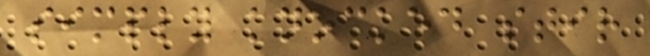simply knocked stir
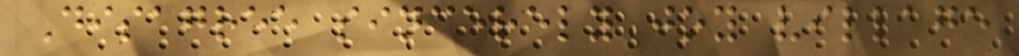Disagree sincerely joy village
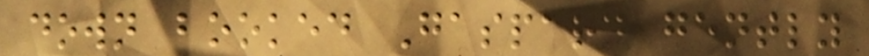down booked Gaspard gently
